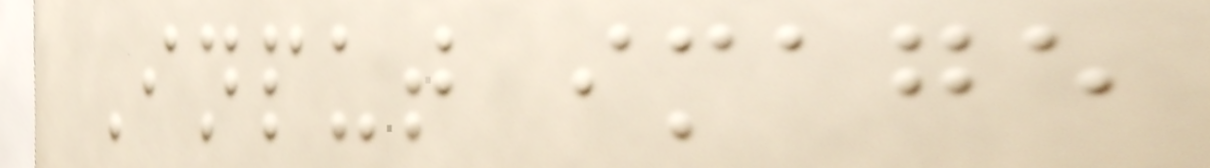Input image
